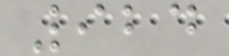924
